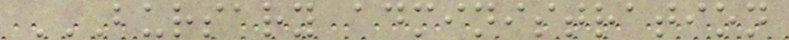BURSARY ADMINISTRATION
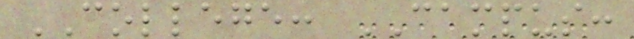COLLEGE: CAMPUS:
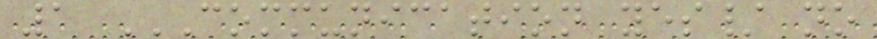1 COMMUNICATION YES/ NO
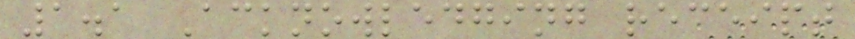1.1 Acknowledging receipt
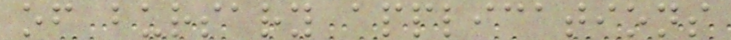of bursary applications
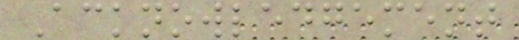Acknowledgement
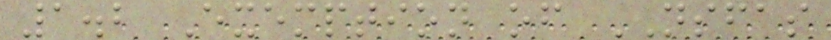1.2 Exemption of NSFAS
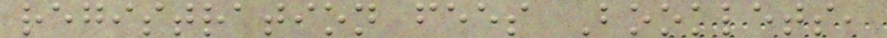registration fees Booklets,
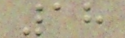18
